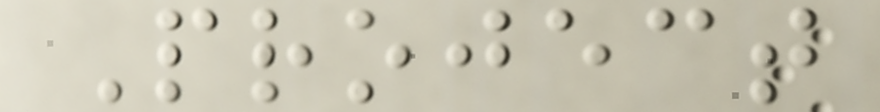Project
